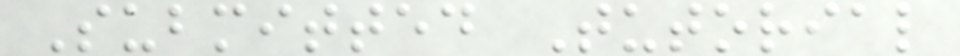Submitted Tutorial
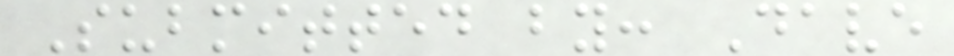Submitted by: Dave
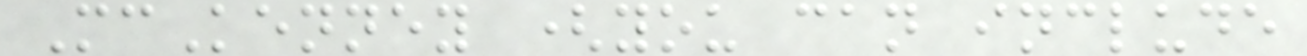McKenney (you can include
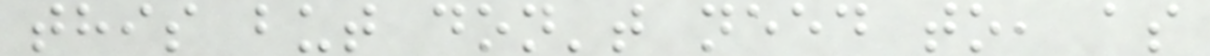this but don't need to, as
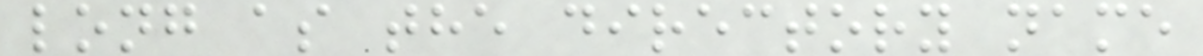long as the directory name
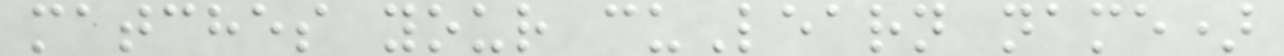matches your cuLearn name)
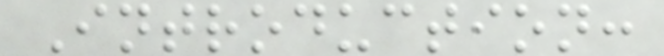Introduction:
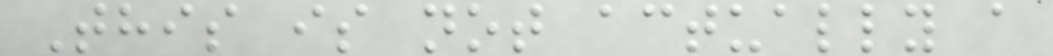This is not actually a
